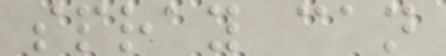spray can
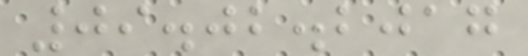09.02.2017
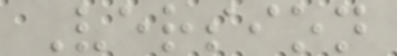Version
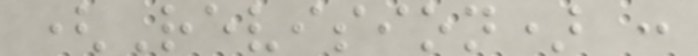(Revision) :
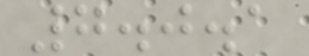7.0.1
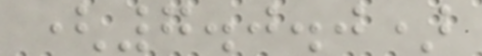(7.0.0)
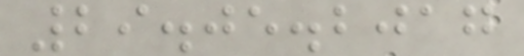29.05.2017
